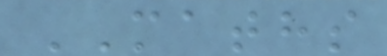MATHS
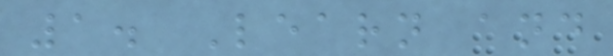1. Learn and
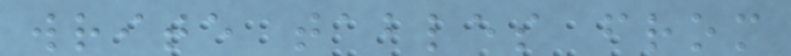write tables from
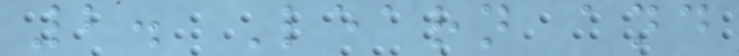2. Learn and
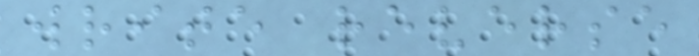write reverse
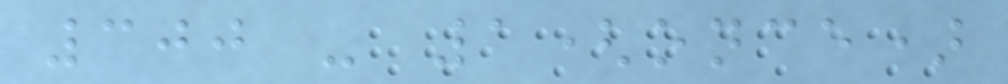300 - 1(once)
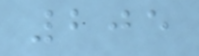205
